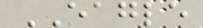EAGLE
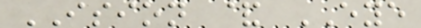ISION & EYE
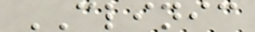CLINIC
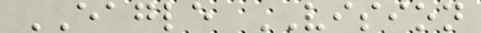EAGLE VISION
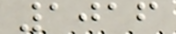1016
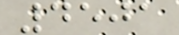4501
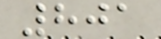801
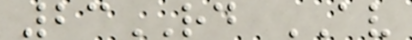23RD AV
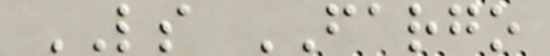LS FARGO
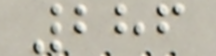286
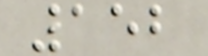152
